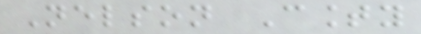Nelson County
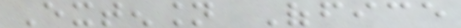Extension Office
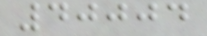40004
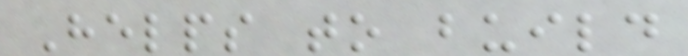Helps to build
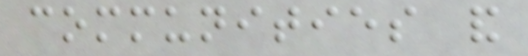communities and
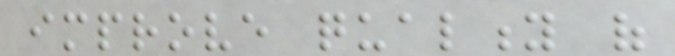improve quality of
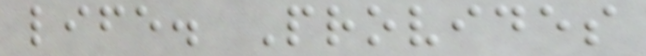life. Provides
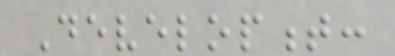Development:
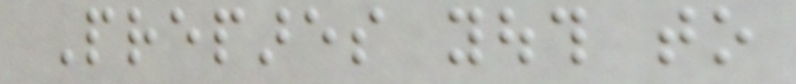Prepares youth to
